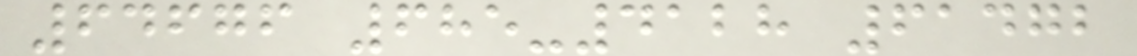64676 685-4128 61472
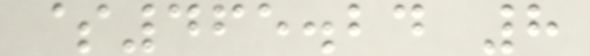$465.24 8
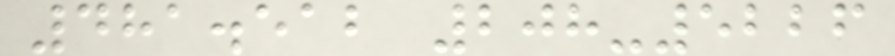481.512 208-5226
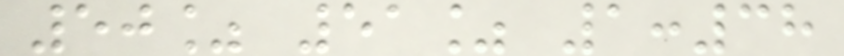50% 51% 1:38
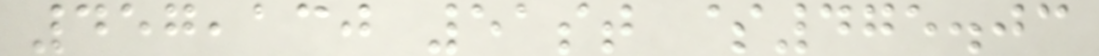457,130 51st $475.03
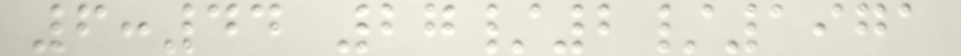6:44 27/2/1971
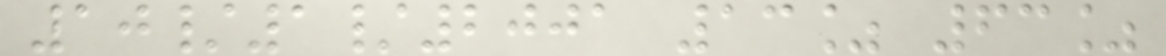10/1/2001 13% 63%
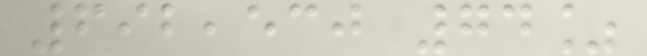692,530 74%
